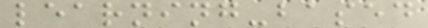learning-based
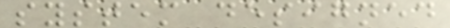system designed
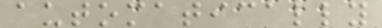automatically
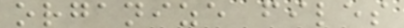organize files
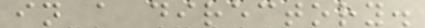in a directory.
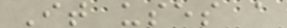It uses a
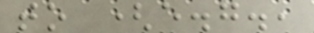to (e.g.,
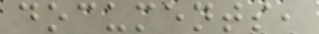documents,
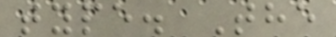type. The
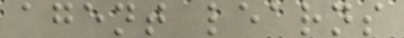agent learns
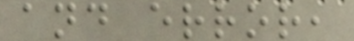and error,
